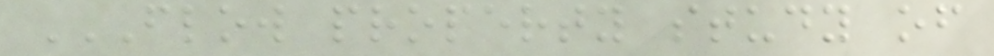FLOW PROPERTY STUDY OF
